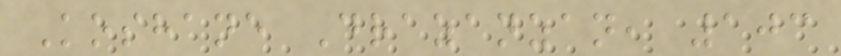Koshane Drazanzan, 103
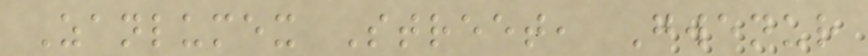Zanlumex Street, Gwenur
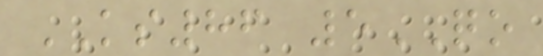KS86 5QO
